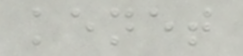kenet
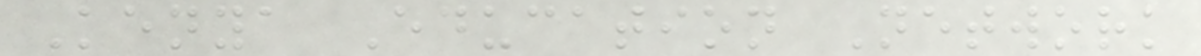Kenya Education Network
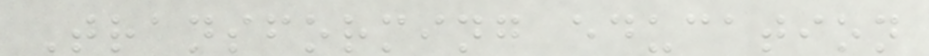Transforming education
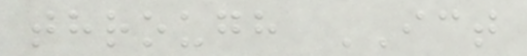through ICT
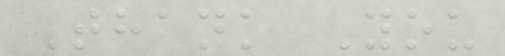Thank You
